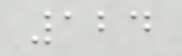124
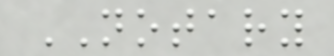NOTARY
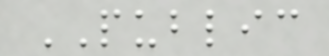PUBLIC
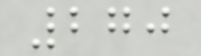270
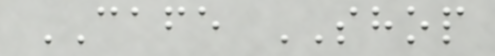CAFE SHOP
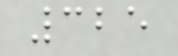325
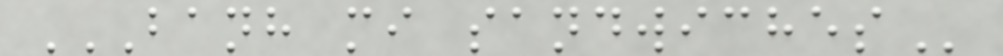BANH MI SANDWICHES
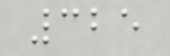325
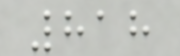818
